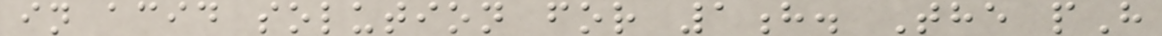in acid solution for 1h. The pH
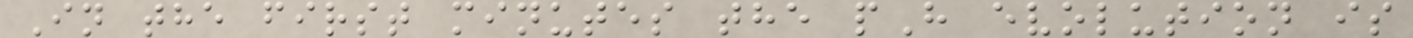In the first minutes the pH evolution is
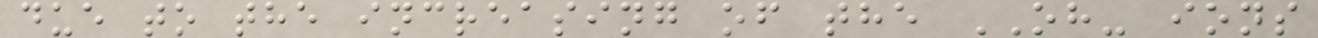due to the increasing of the OH- ions
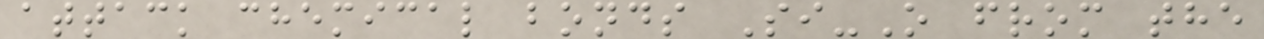attack chemical bonds Si-O from the
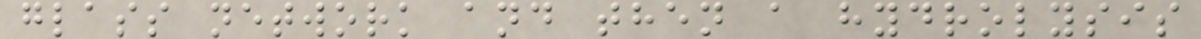glass network and then a hydrolysis
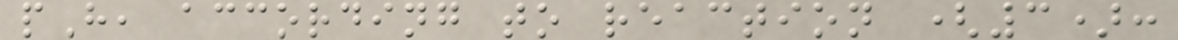pH, according to reaction (3):
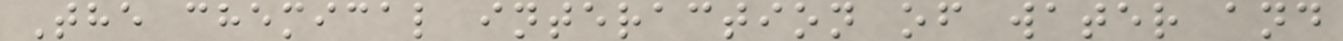The chemical interaction of water and
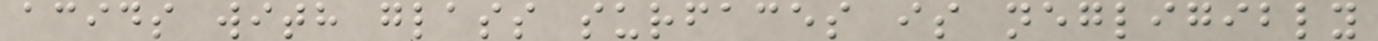acids with glass surfaces is negligibly
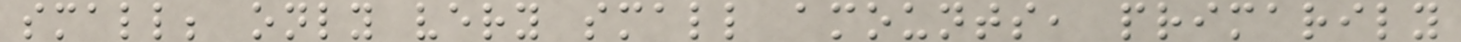small; only very small amounts, primarily
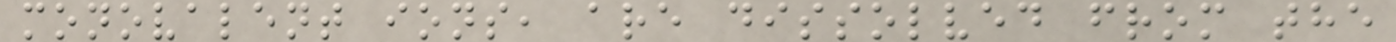monovalent ions, are dissolved from the
